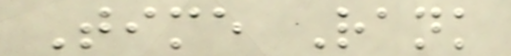Time Rank
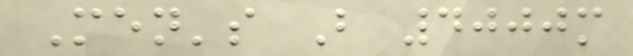Men's B 4000m
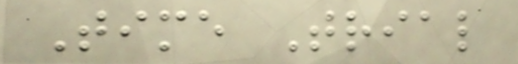Time Trial
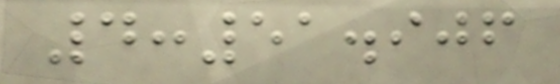4:51.906
